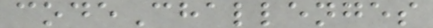codeChallenges
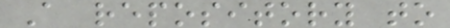A repository to
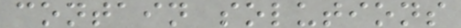contain solutions
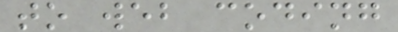to web coding
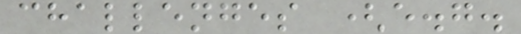challenges (e.g.
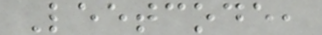Leetcode,
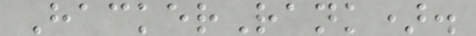HackerRank).
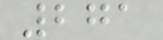271
